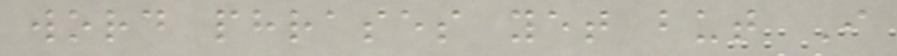word phrases yet but I
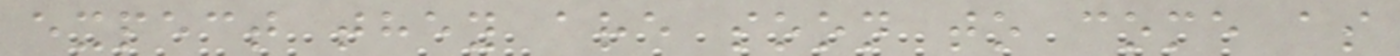expect they are soon to come as
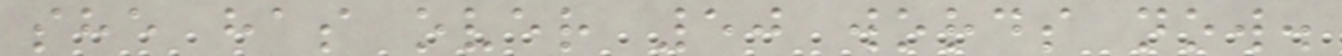she has over 50 words now.
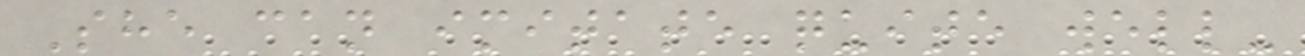She can imitate quite well-
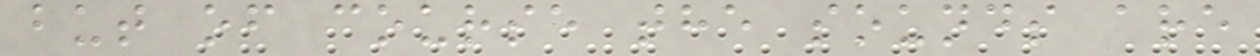but of course the sounds are
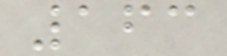163
